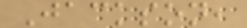Jackson,
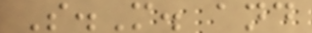S.M. and
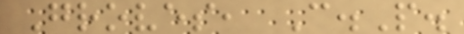Groves, C.P.
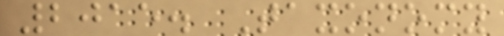2015. Taxonomy
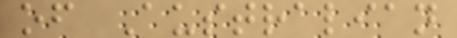of Australian
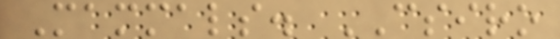Mammals. CSIRO
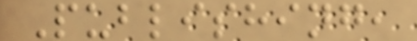Publishing,
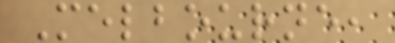Melbourne,
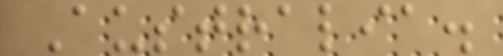Australia.
